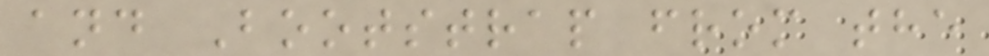and Bootstrap from the
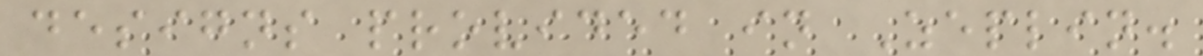designs provided in Zeplin.
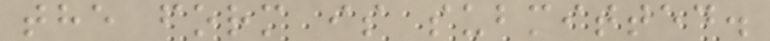the form is submitted.
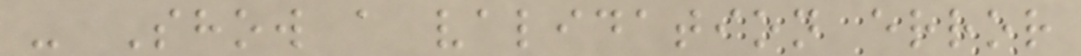- Show a validation error
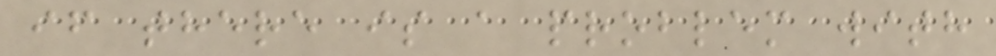if there is a problem with
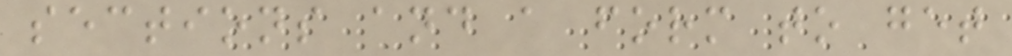sections and a form to get
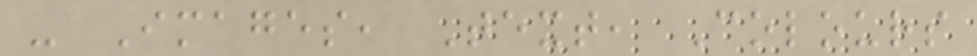- Images, Text, Colours
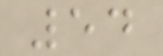54
